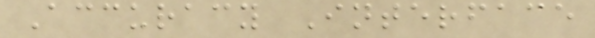Accuracy Interface
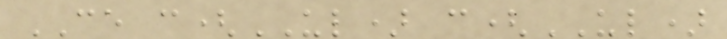CE c(UL) c(UL)
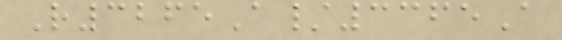R3265A/3365A
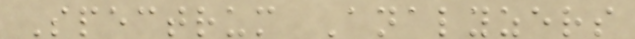Spectrum Analyzers
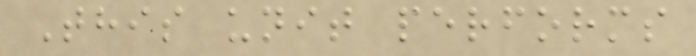This unit performs
